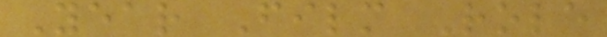Year Film Role
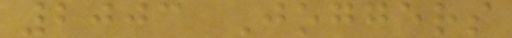2003 Joggers
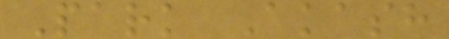Park Akash
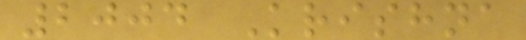2004 Krishna
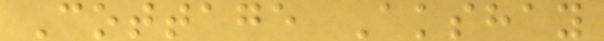Cottage Akshay
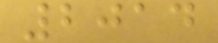2014
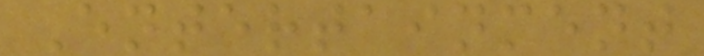Entertainment
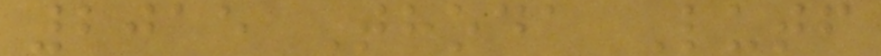2015 Thoda Lutf
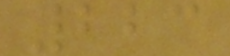223
